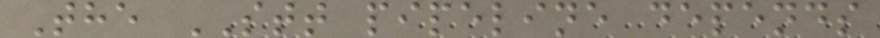The STT pipeline depends
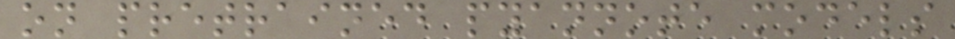on pretrained pyannote models
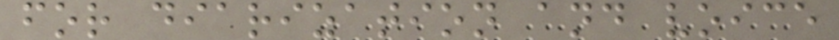for diarization and voice
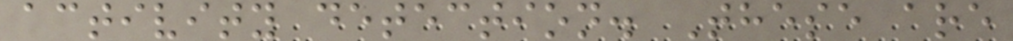activity detection. These are
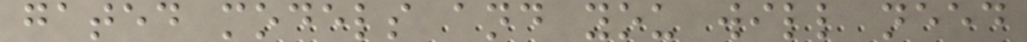gated models and you will need
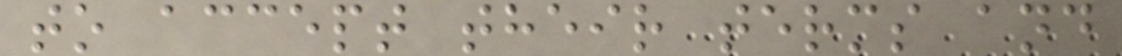to accept their terms and
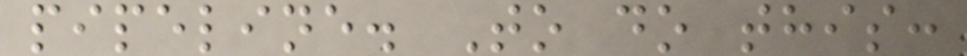pipeline. To do this:
